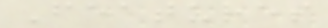Features
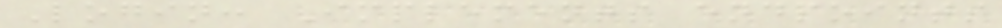Login: Implements endpoints
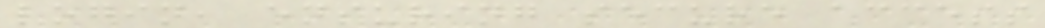login, ensuring secure access
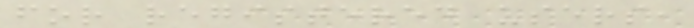for registered users,
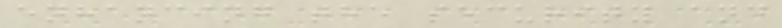enhancing the security and
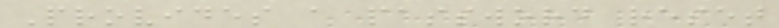Provides a password reset
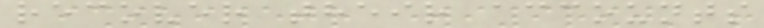recover their accounts
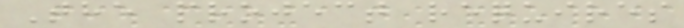The project requires
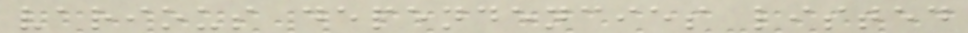various dependencies listed
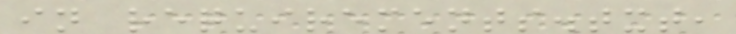in requirements.txt,
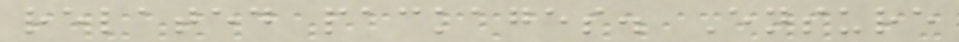related packages. Ensure
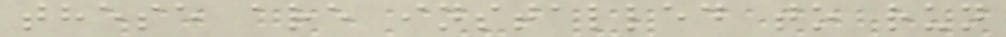these are installed to run
